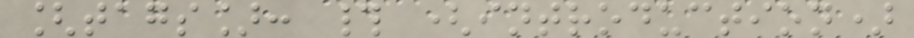[tags]: # (introduction)
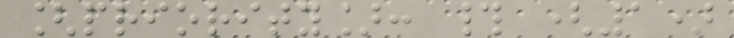[priority]: # (1)
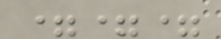===
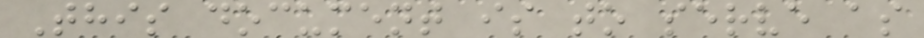This document is to serve as
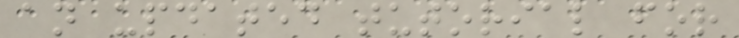an updated tutorial for
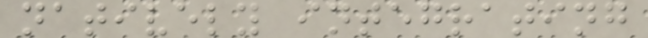natively integrating
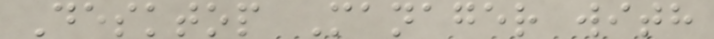Desktop Manager with
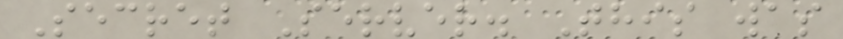Secret Server. This was
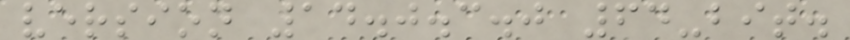version 14.0.3.0 64-bit.
